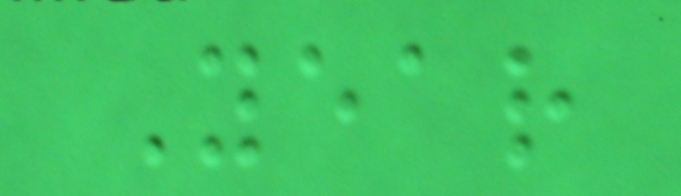Year
